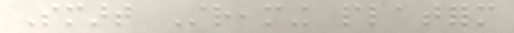Smart Streaming platform
